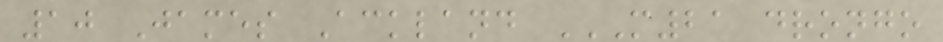10 James Ackland M21 DRONGO
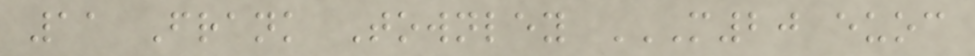11 Frank Townley M20 EUOC
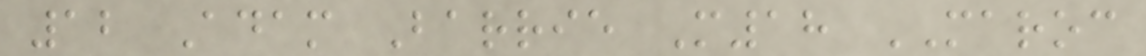12 Adam Barrie M18 MAROC
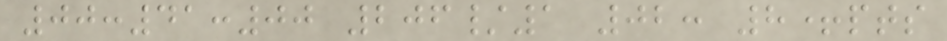00:41:00 206/1 02: 8+pts
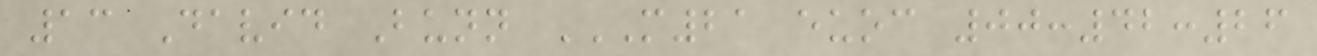13 David Bunn M21 EUOC 00:42:26
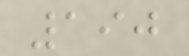190
